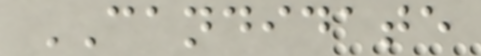CANDIDATE
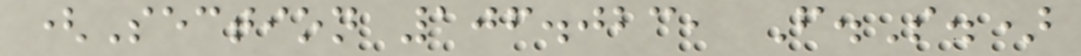(Section 106.023, F.S.)
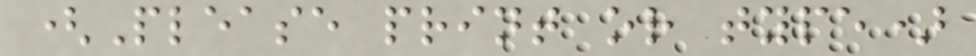(Please print or type)
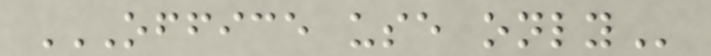OFFICE USE ONLY
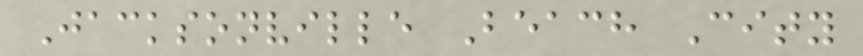Jacksonville Beach City
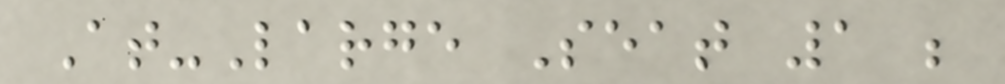At-Large Seat 1 ;
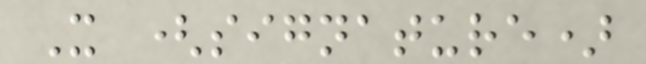X (signature)
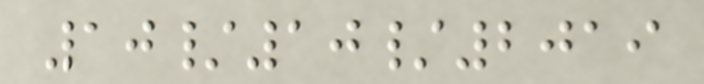10/10/2019
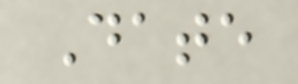Date
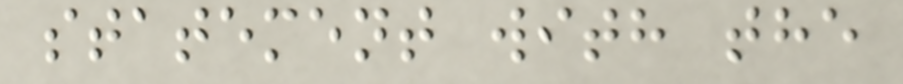statement with the
